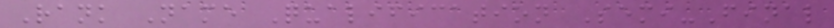Rank Name Qualification Semi-Final
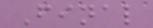Final
